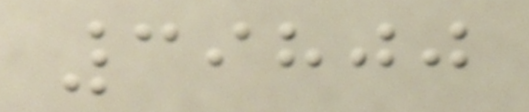39800
